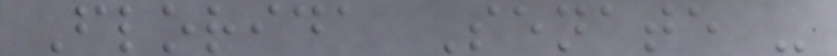Florida Senate -
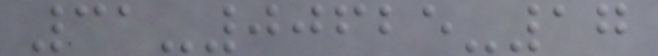31-00625-17
